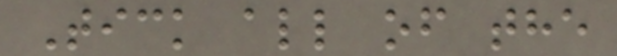Tick all of the
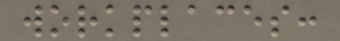workplaces:
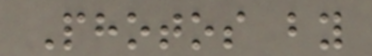Photos by
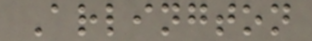Arlington
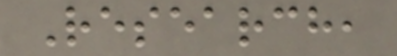Research,
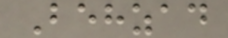Behzad
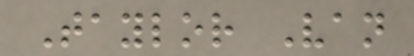Taylor Van
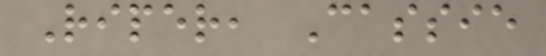Riper, Cassie
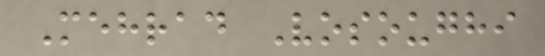Mehrad Vosoughi
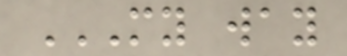MY WAY
